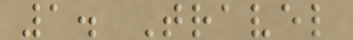1. Travel
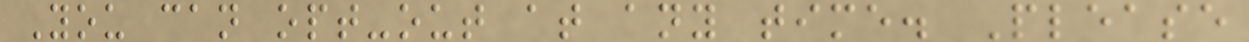You can opt-out at any time. Please
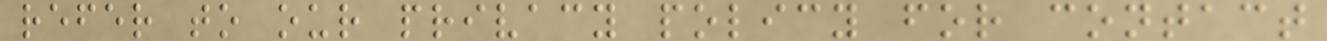refer to our privacy policy for contact
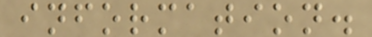information.
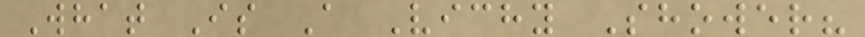What Is A Vichy Shower?
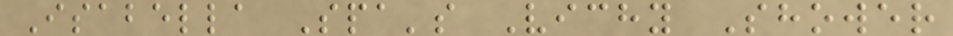Isabella Spa's Vichy Shower
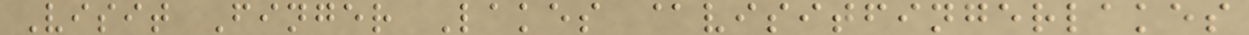Visit Finger Lakes @visitfingerlakes
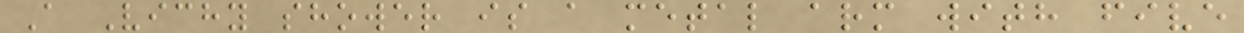A Vichy shower is a metal arm with five
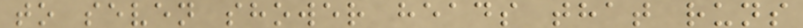to seven shower heads that runs
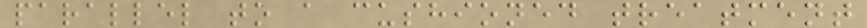parallel to a cushioned treatment
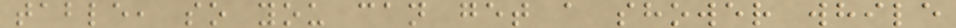table, so you can get a shower while
